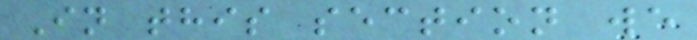In this section we
